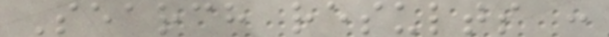Search results :
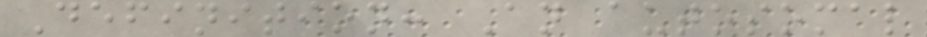Definition: An autosomal
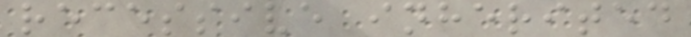recessive inherited
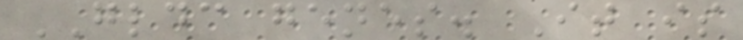GLDC genes. It is
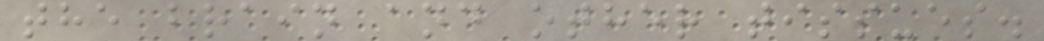the brain and other tissues.
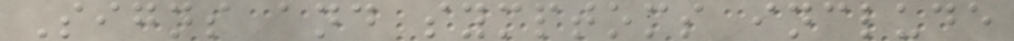Signs and symptoms include
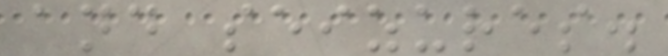and seizures.
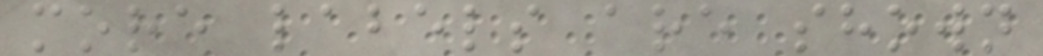more labels are shown
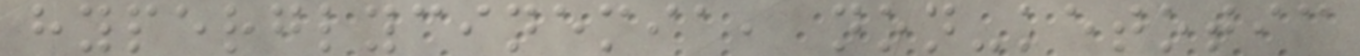hyperglycinemia, non-ketotic
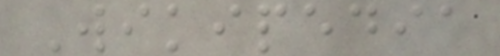Wikipedia
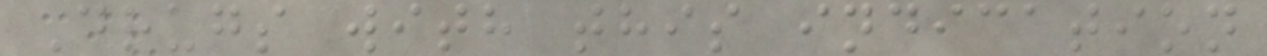Drugs with this indication
